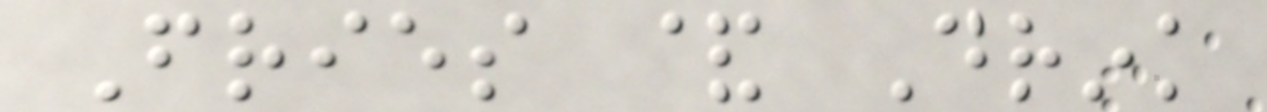Fries & Drink
